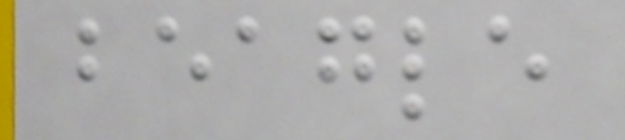beagle
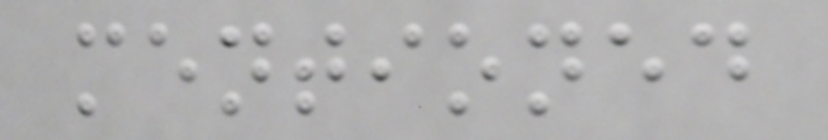mentioned
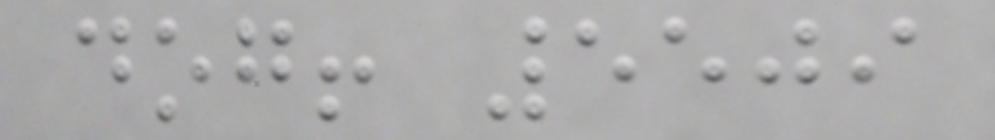dog! 5509
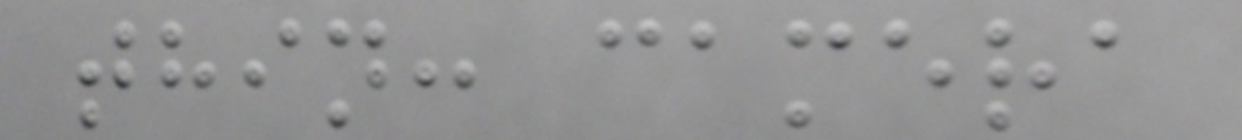thin: camera
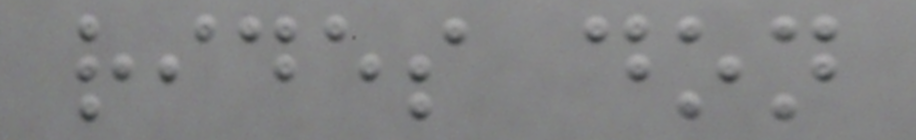rides don
